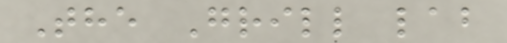The Grill lab
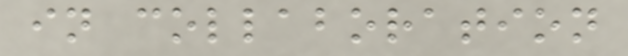in collaboration
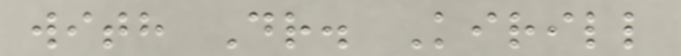with Dr. Kirill
